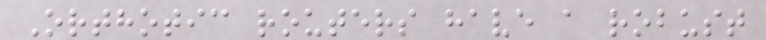Orthotic routers have a robust
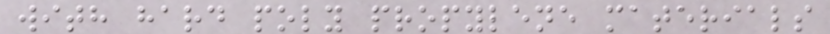with hard poly propylene materials
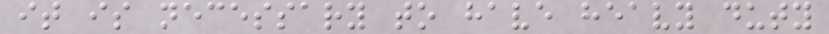it is necessary to have heavy duty
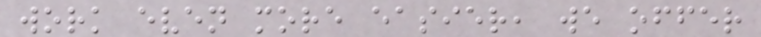work even more easier, we offer
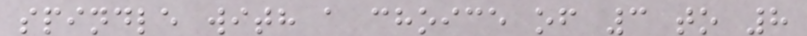spindle with a choice of 3 to 8
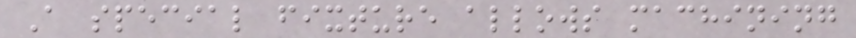A special fixture allows machining
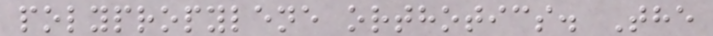polypropylene orthotics. The
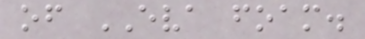of EVA foam.
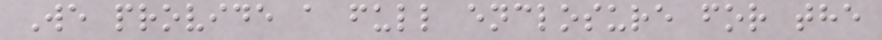We provide a full enclosure for the
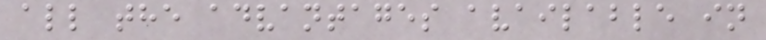all the advantages available in
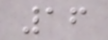16
